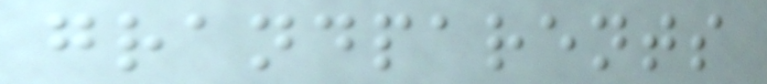grandparents
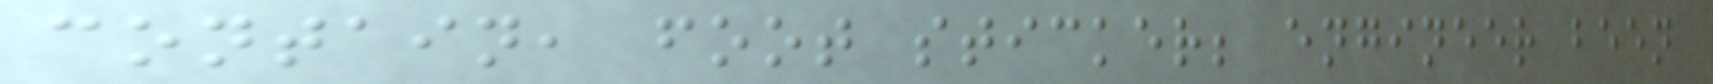contain, foot sticker; engineer been
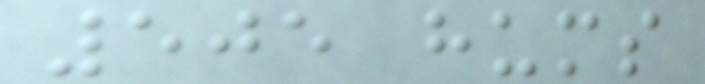505 hums
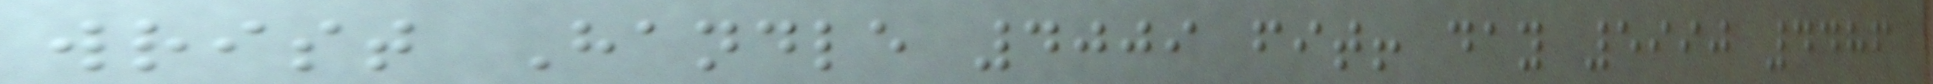wrist Handle 4009 fit! day 5990 4486
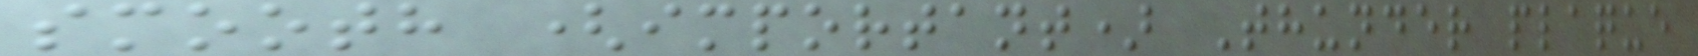smooth (important) Thunder plaque
